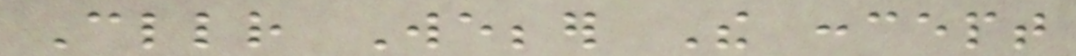Cllr Webber The concept
